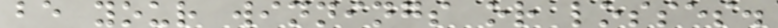be your winnings or losses.
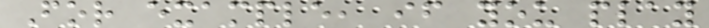For example, if you play
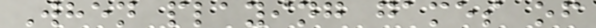When playing games of
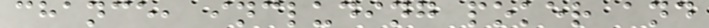chance, including poker and
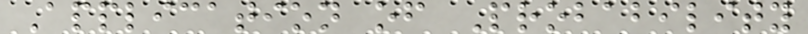Application of Probability
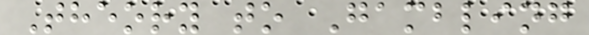Theory to Gambling
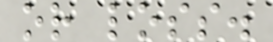or loss.
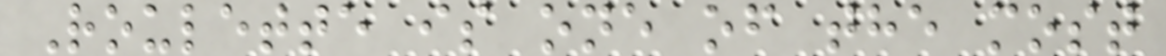Roulette is one of the most
